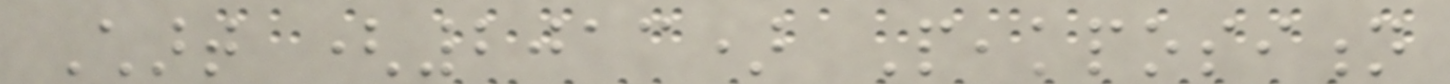Chart (2013) Peakposition
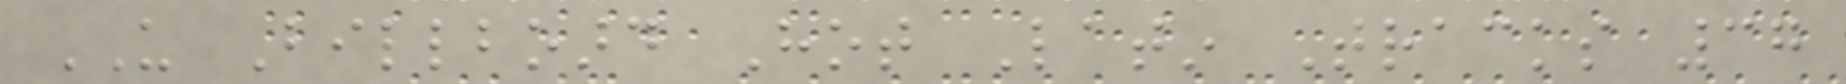US Billboard Hot Latin Tracks 37
